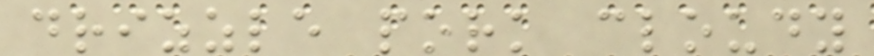drizzle pork cloudy
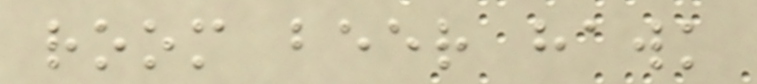room beer hawk
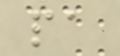pa
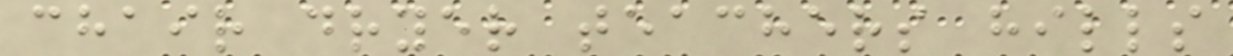chair dryer teachers hills
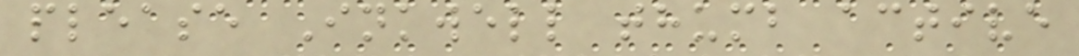please Inkwell thumb active
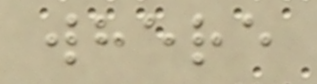where
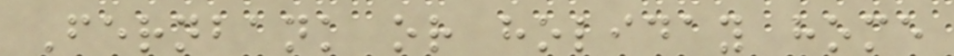Fernbank or holiday home
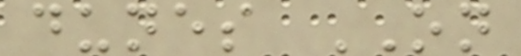dunes ON
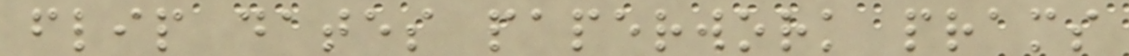flip dates paperwork prams
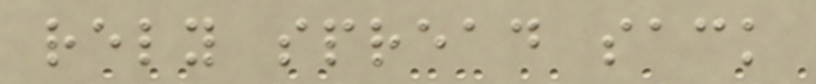rely spread sack
